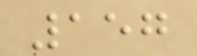157
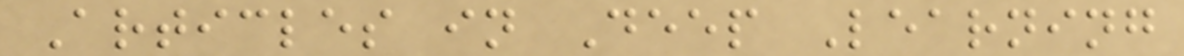Articles in Deep Learning
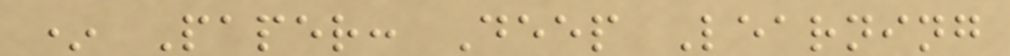* Paper: Deep Learning
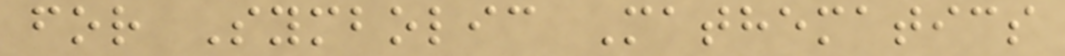for Symbolic Mathematics
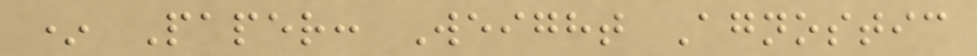* Paper: Weight Agnostic
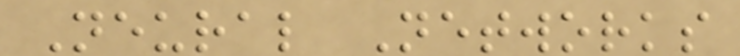Neural Networks
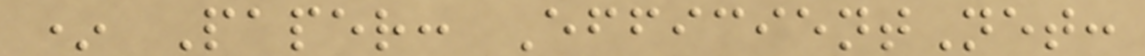* Paper: EfficientNet:
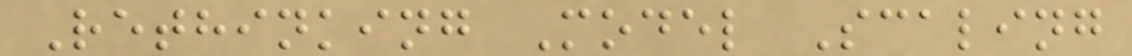Rethinking Model Scaling
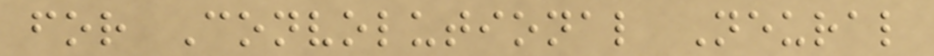for Convolutional Neural
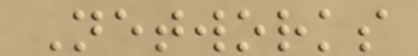Networks
